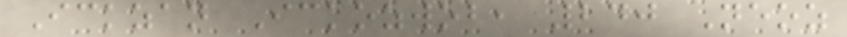Ickzan Ickozwob, 240 Neoz
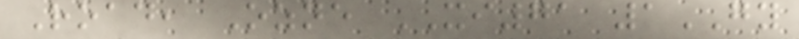Road, Ozne XI71 1GY
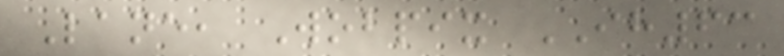Lane, Wobpix IH63
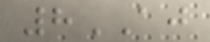8AJ
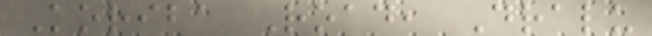Koriba Road, Dralu
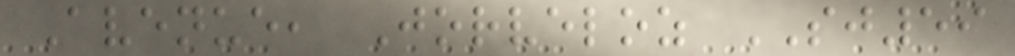Avenue, Jorveloz SJ59
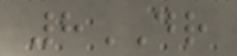8DR
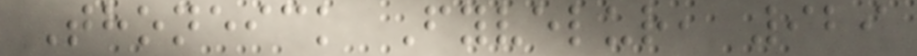Thoneick Fyvelur, 929
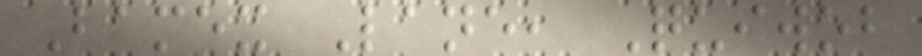Bamex Lane, Quiwob
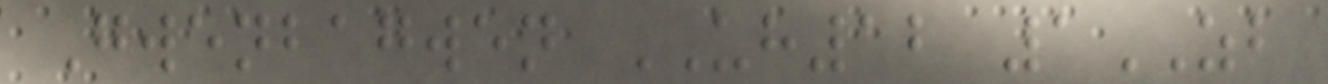Gwenbagwen UH12 1ZB
